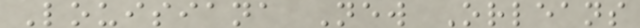Louisiana New Orleans
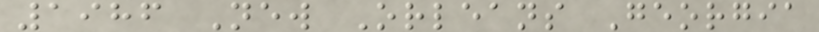1986 New Orleans Georgia
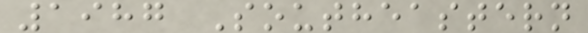1987 Southeastern
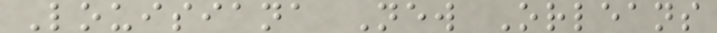Louisiana New Orleans
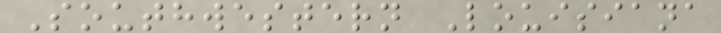Southwestern Louisiana
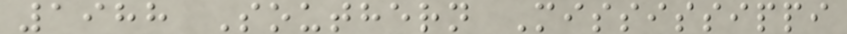1988 Southern Mississippi
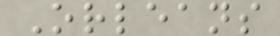Orleans
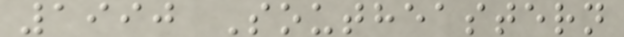1990 Southeastern
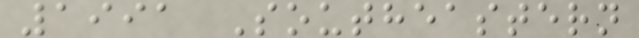1991 Southeastern
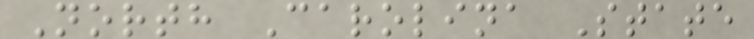North Carolina State
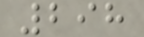298
